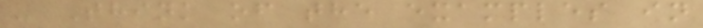- Think of the examples in
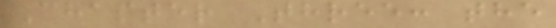Chapter Three: the
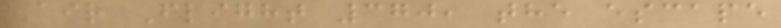Air Flight 370, the escape
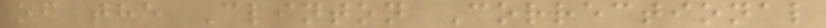of the Clinton Correctional
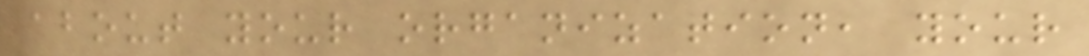about your organization, your
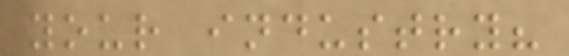your industry?
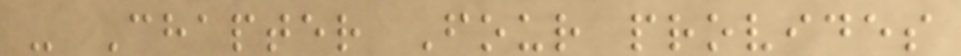- Chapter Four provides
